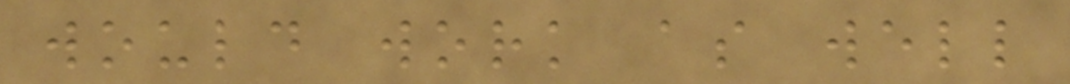would work as well
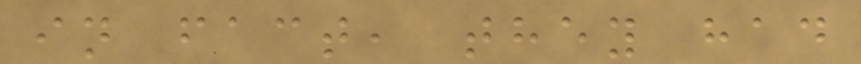in fact, they had
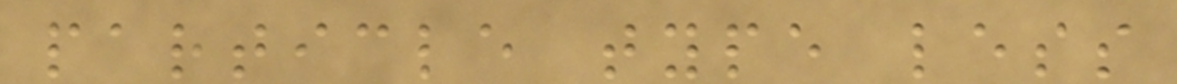particle type less
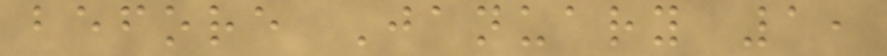before January 1,
